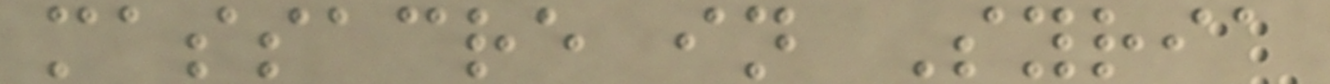massacre in Syria
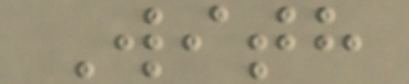With
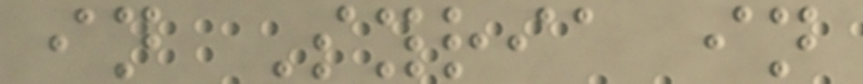in Syria in
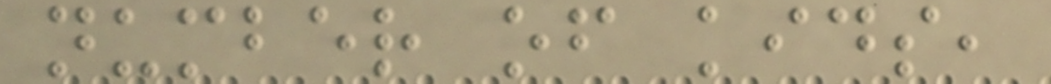number of kids,
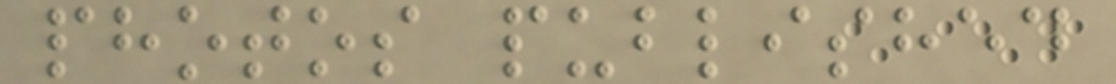photos published
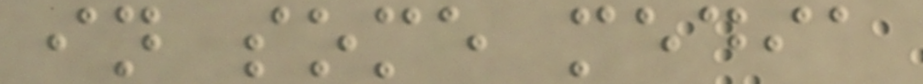in some media
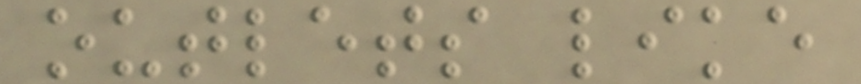outlets like
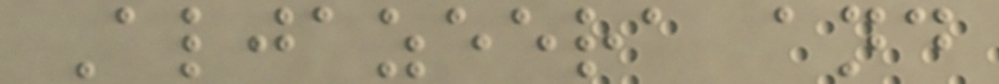Aljazeera and
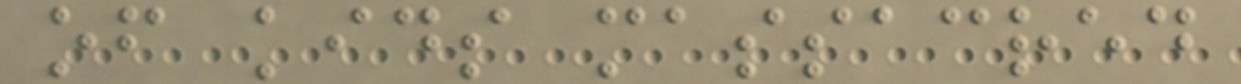of kids massacred
